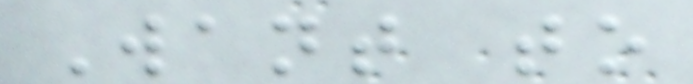Want to
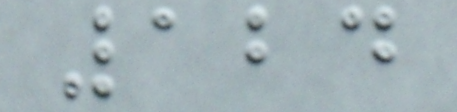124
